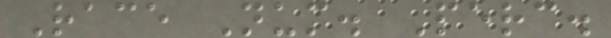Race Num. Perc.
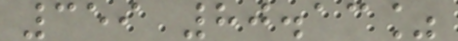359 80.13%
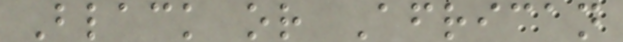Black or African
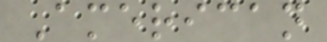American
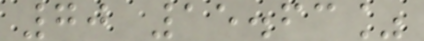70 15.63%
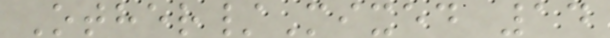Other/Mixed 14
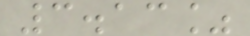3.13%
